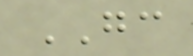GC
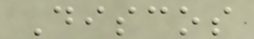Discos
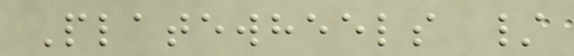Platewheels /
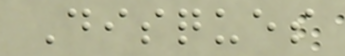Disques
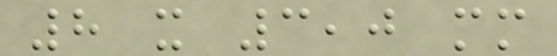8 x 3,0 mm
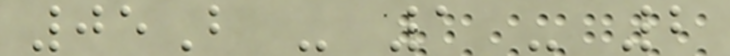05B - 1 - 2
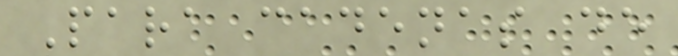Para cadenas de
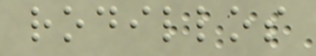rodillos
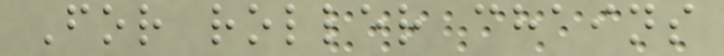For roller chains
